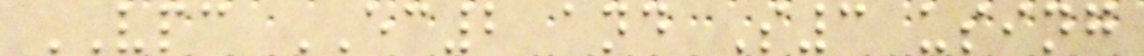VPC EC2 and S3 using
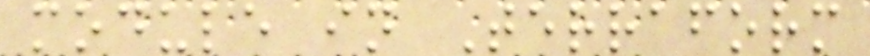module in Terraform
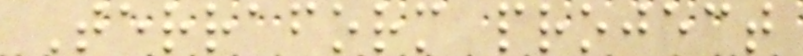Terraform project
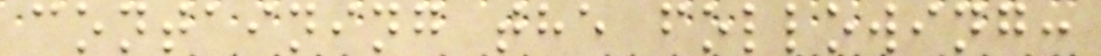containing the following:
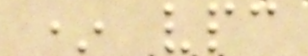* vpc
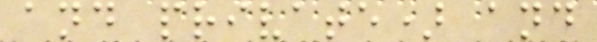and private) and
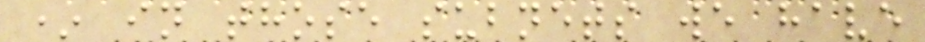* in those subnets we have
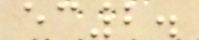ec2.
